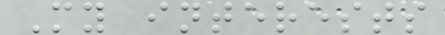My interests
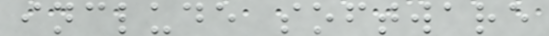include software
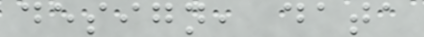design, data
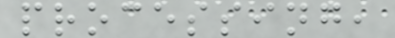processing,
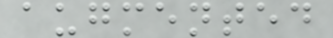augmented
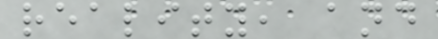reality, and
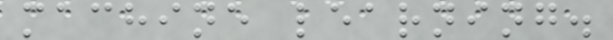machine learning.
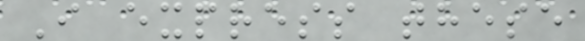I express these
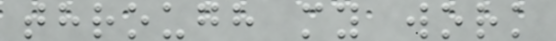through my work
